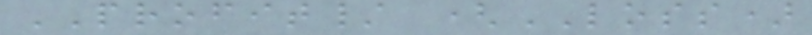PROFIT/ (LOSS)
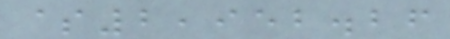$2,952.26
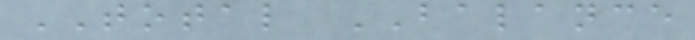TOTAL BALANCE
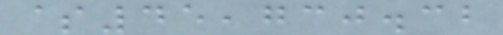$45,730.32
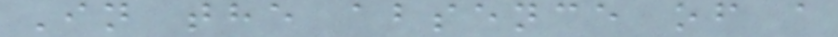In the absence of a
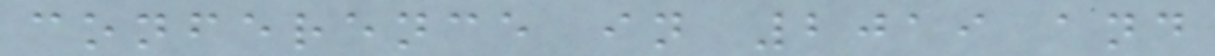conference in 2019 and
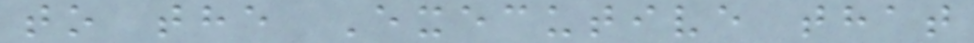to the Executive that
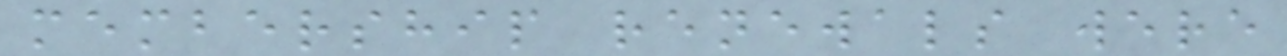membership renewals were
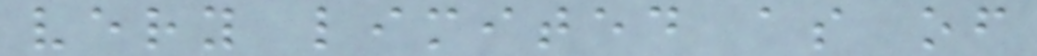very limited as of
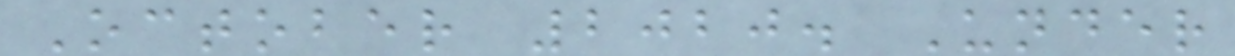October 2020. Under
